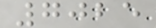7025
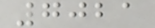7021
